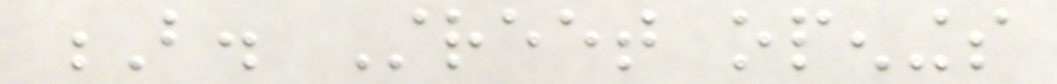B. Street openings
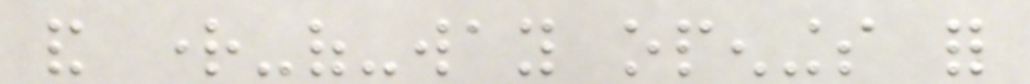and right-of-way openings for
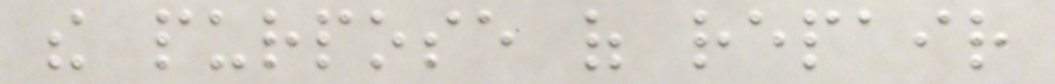the purpose of repair
